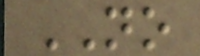NO
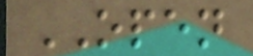OPEN
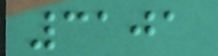3101
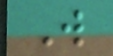W
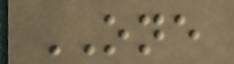ONE
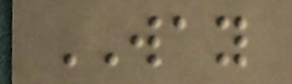WAY
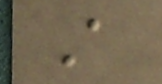A
